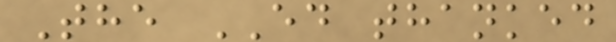The ED thanked
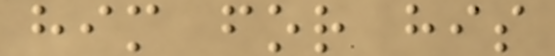him for his
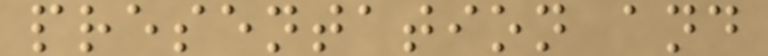presentation and
